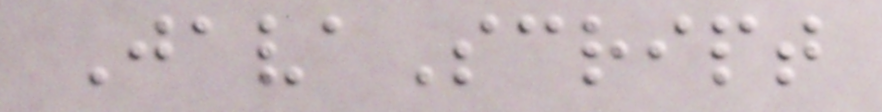JavaScript
